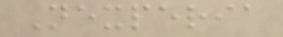Nexperia
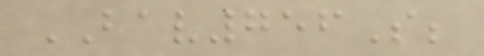BAV756S;
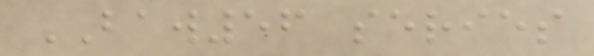BAW56 series
